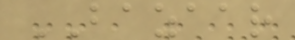BAZAAR
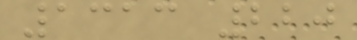1313 220
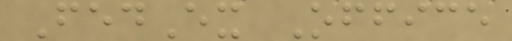FedEx Office
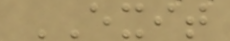EXIT
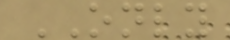ONLY
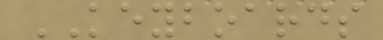KEYBOARDS
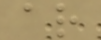ar
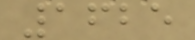1625
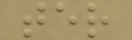ter
